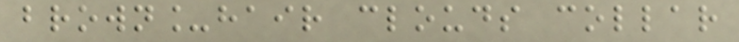brown_hair clouds collar
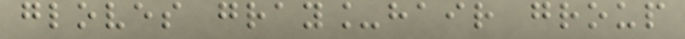gloves gray_hair group
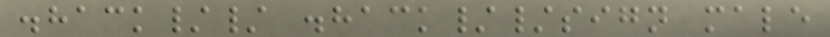.hack// .hack//sign male
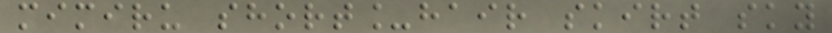mimiru short_hair skirt sky
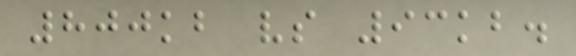800kb vs 93kb.
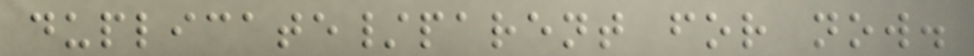duplicate/parent for now.
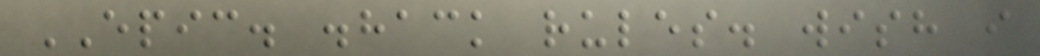EPIC. .hack rules. wish i
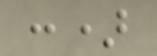:)
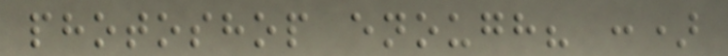photoshop enough? :)
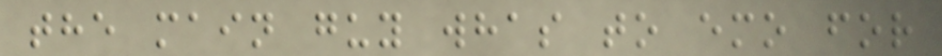the main guy whas to emo for
